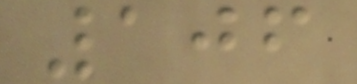106
